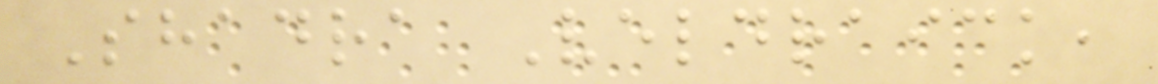Shadra Veldraick,
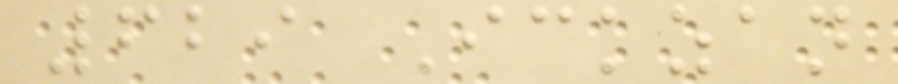629 Ickzan
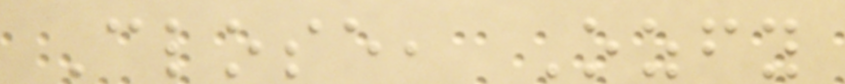Close, Ozfy
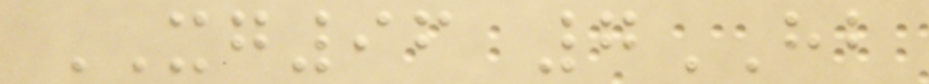XG96 7HB
